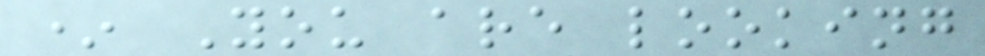* You are looking
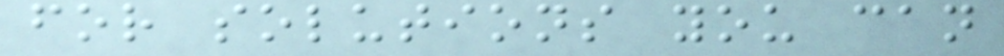for solutions you can
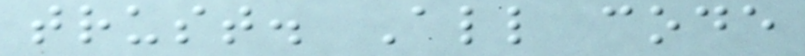trust. All code
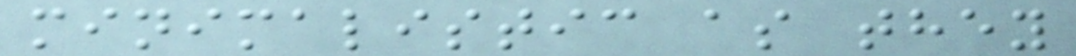minimalistic as they
